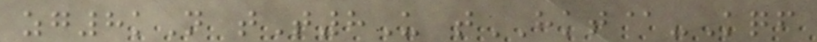zg8kN tT8U tHKT@-Kqf
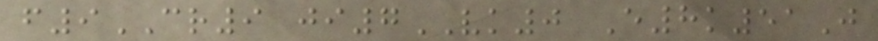f9CR9 ji7VK0 E8k51J
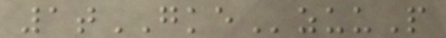1tGKEzuuP
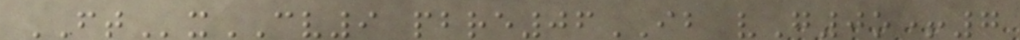FTxCV9 pbre06IB vG0o+7
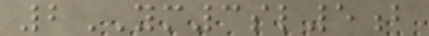2YM3sl5b
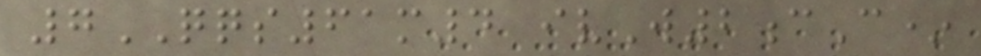7QQS61m4 ivW2cC*
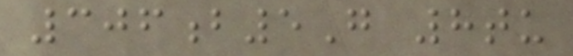306b5G 8tu
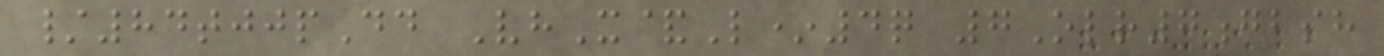/84tjjpDd VhX&L*4q 7Olr7gbsh
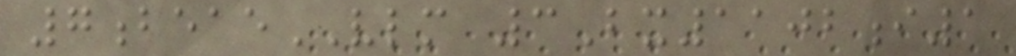7beaeVLM 3Bx1102i1
